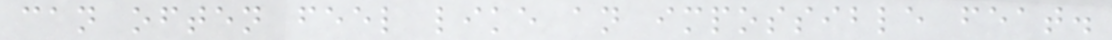can often feel like an impossible feat.
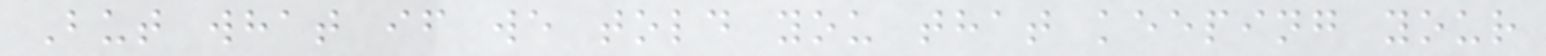But what if we told you that keeping your
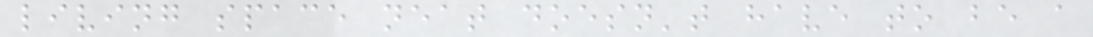living space neat doesn't have to be a
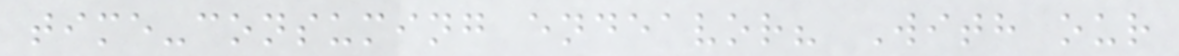time-consuming endeavor? With our
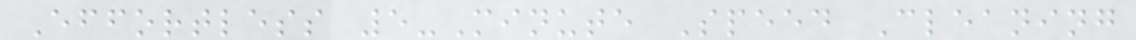Effortless 5-Minute Speed Cleaning
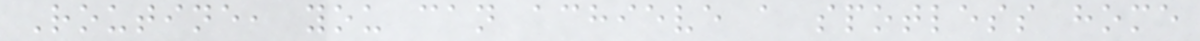Routine, you can achieve a spotless home
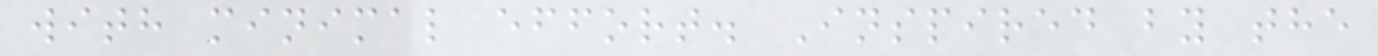with minimal effort. Inspired by the
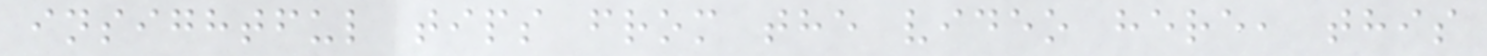insightful tips from the video here, this
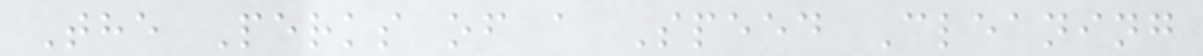The Perks of a Speed Cleaning
